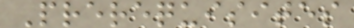Prerequisites
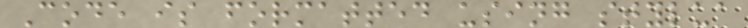Code is formatted using stylua
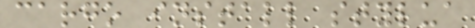cargo install stylua
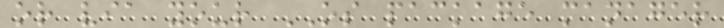or via your OS package manager
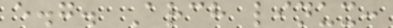e.g. Arch linux:
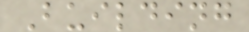Building
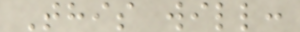This will:
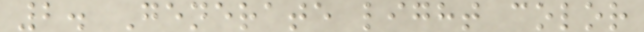2. Generate light color
